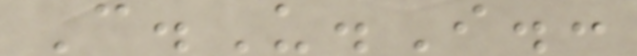C.U.I.:
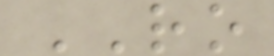RO
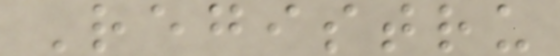Registru
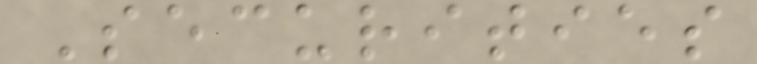Securities
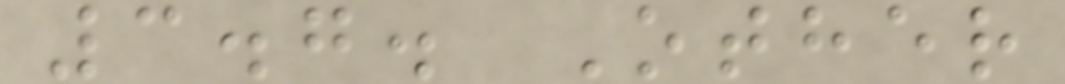3.7. Other
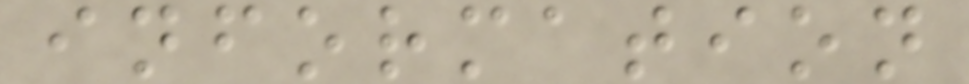information
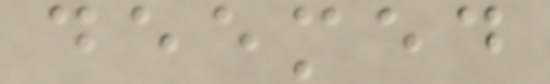deemed
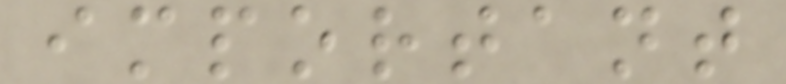important
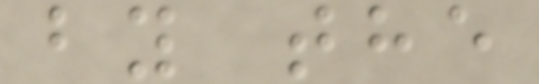by the
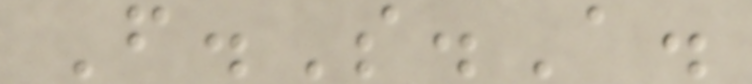F.S.A.
